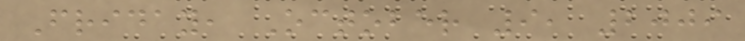Friday, October 9, 2009
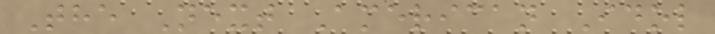The Next American Idol
